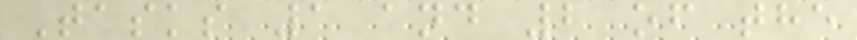Tasks 1 and 2 of the
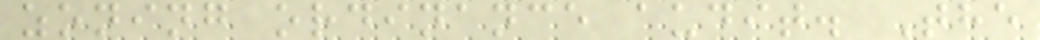zoning ordinance audit. The
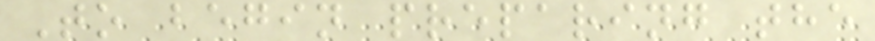To begin preparing the
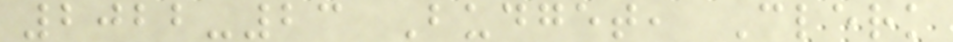2022-23 Budget, Clerk
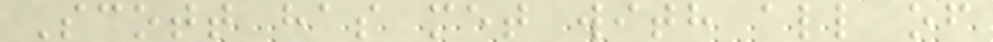Scott has met with all of
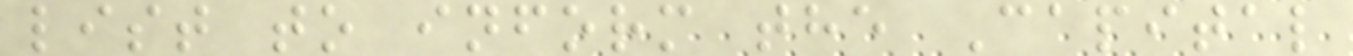list to inform the Capital
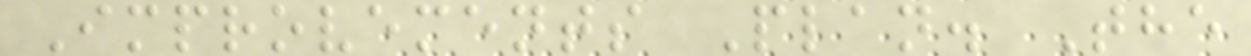Improvements Plan. The
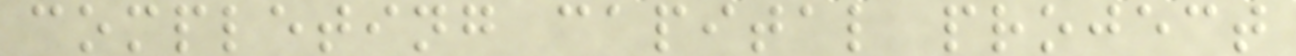completing capital project
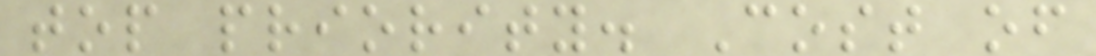top priority. Cost of
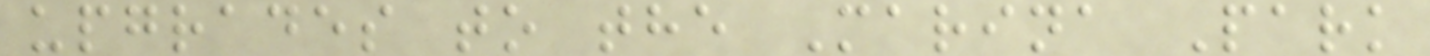upgrades to the Marina Park
